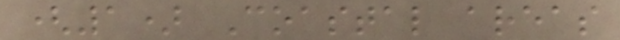(1) Coastal areas
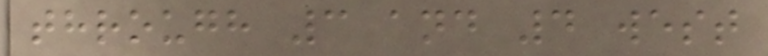through 3 and 4 west
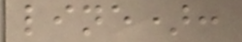line):
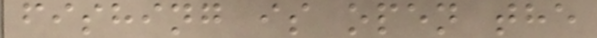fishing is open the
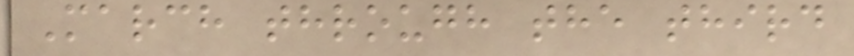March through the third
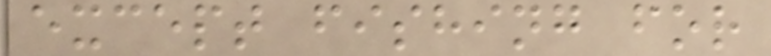except fishing for
